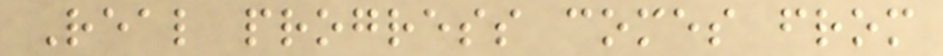Real progress comes from
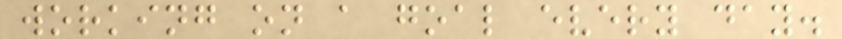working on a goal every day.
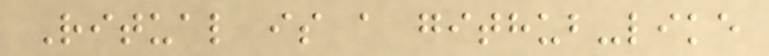Ritual is a github-like
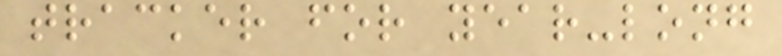tracker for year-long
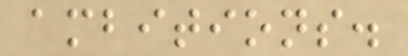ambitions.
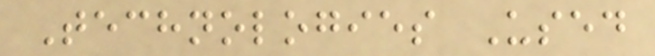Technologies Used
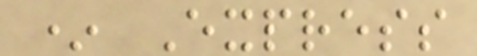* Express
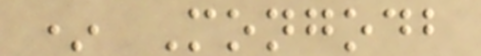* Mongodb
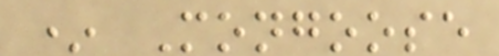* Mongoose
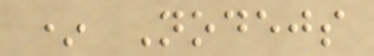* Nodejs
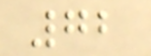72
